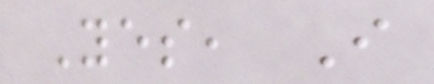Yes, I
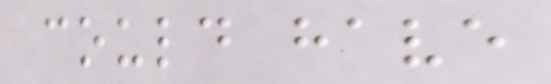could have
